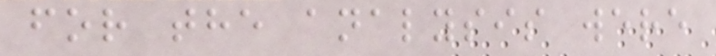for the analysis were
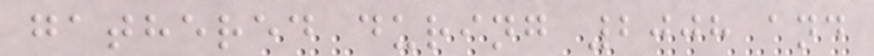gathered during 2008 and
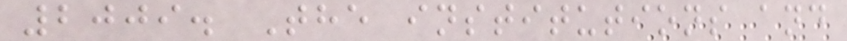2009. The institutions and
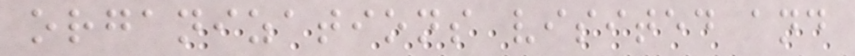organizations visited and
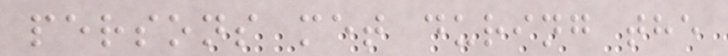persons met during the
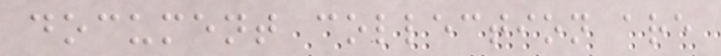document collection are
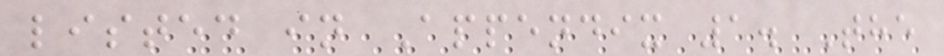listed in Appendix 1. The
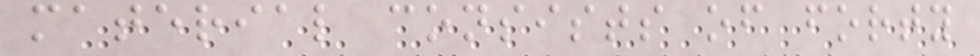material consists of forty
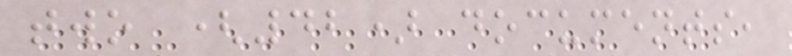two (42) documents,
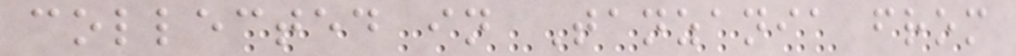collected in Tanzania from
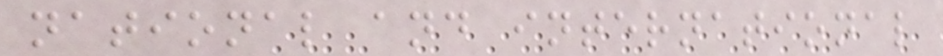national and international
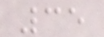35
